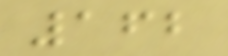162
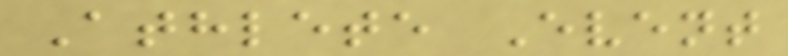Athlete Event
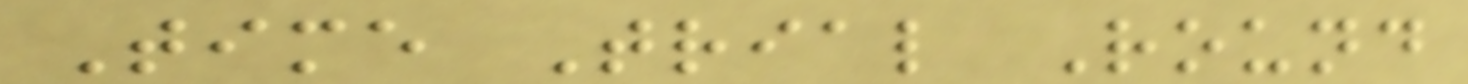Time Trial Round
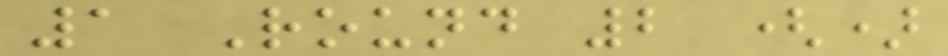1 Round 2 ()
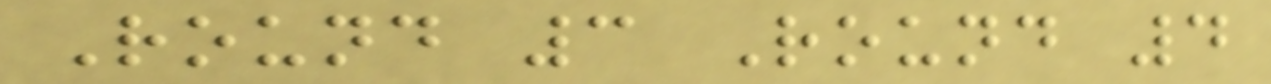Round 3 Round 4
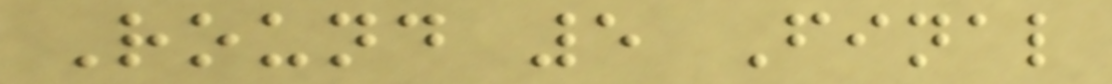Round 5 Final
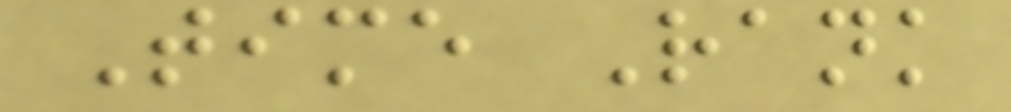Time Rank
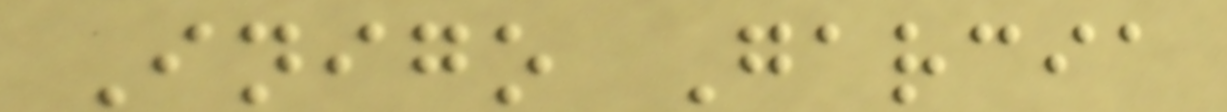Inigo Garcia
